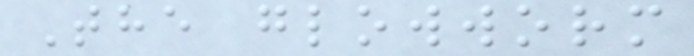The glowworm
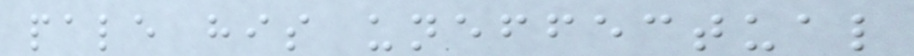pale his uneffectual
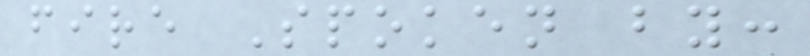fire Spoken by:
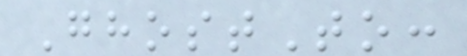GhostTo:
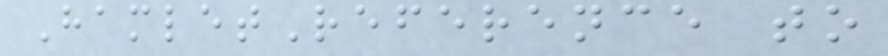HamletReference to
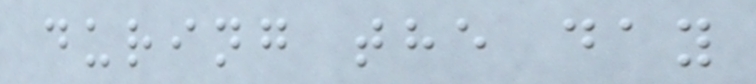during the day
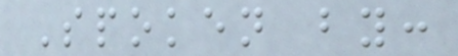Spoken by:
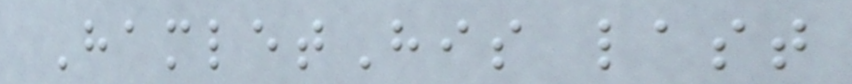HamletHis last
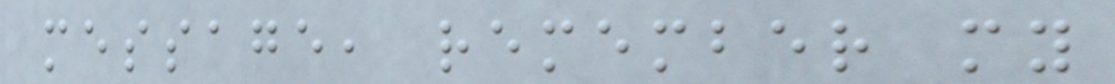message, remember my
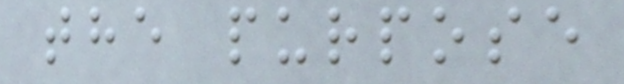the purpose
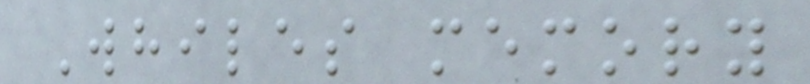Whiles memory
